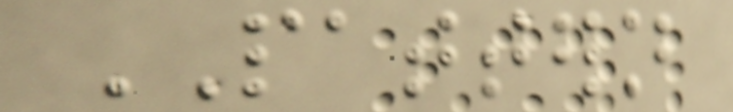PATTERN
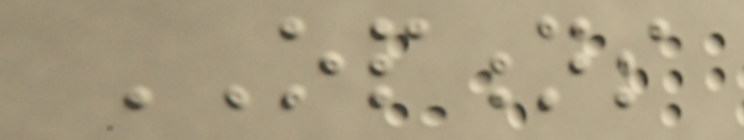OPTIONS
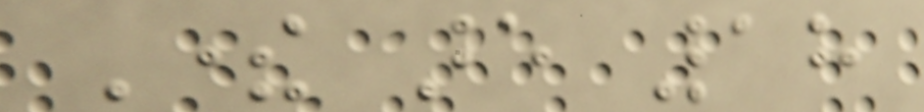There are 18
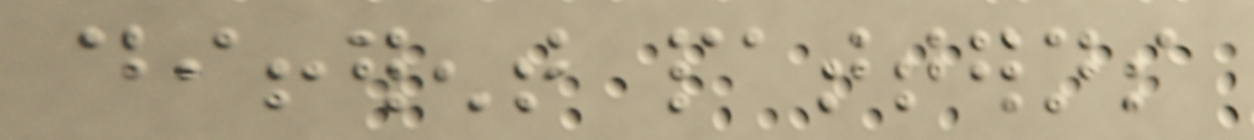different patterns
